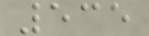535
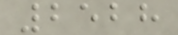2528
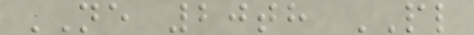NE 20th PL
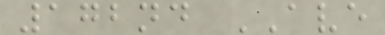172nd AVE
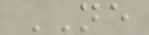NE
